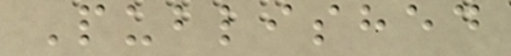Published
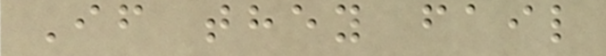If they fail
